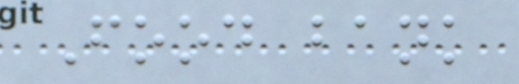Food bank
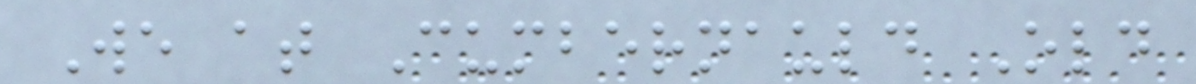We at Cumbernauld Old
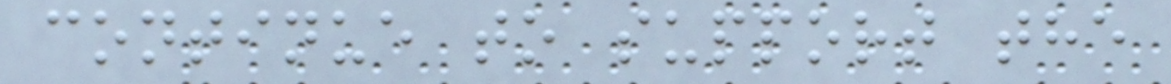continue to support the
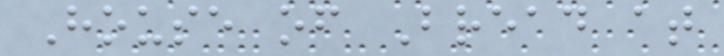House of Bread at
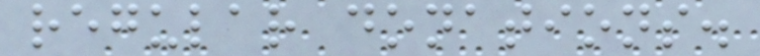regular donations.
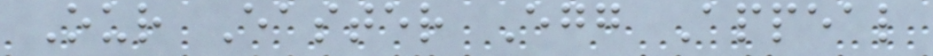Our Easter Egg Appeal
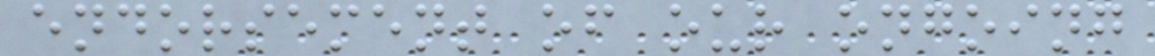endorsement of our ongoing
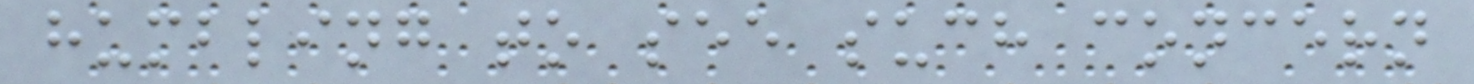humbling to see such concern
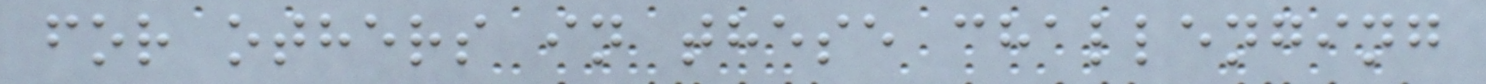for others in these challenging
